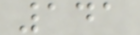141
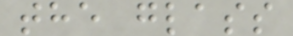the glass
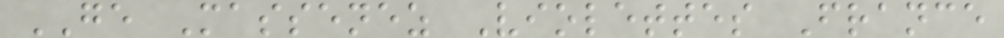GE Massenez Violettes France
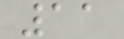11
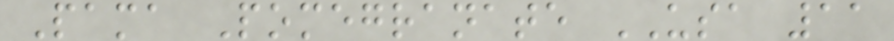Pama Pomegranate USA 11
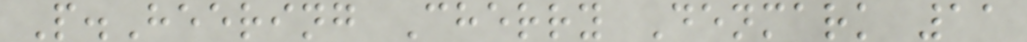P.Heering Cherry Denmark 11
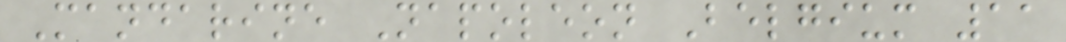Mandarine Napoleon Belgium 11
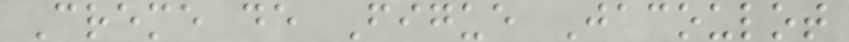Creme de Figue Jacoulot
